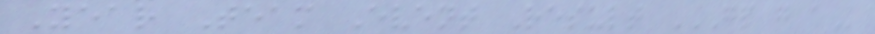Year Team Event Result GP G A
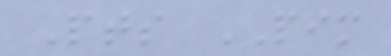Pts PIM
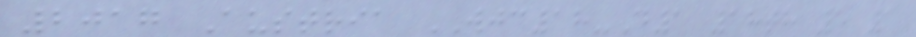2017 Austria WJC18-D1 18th 5 1
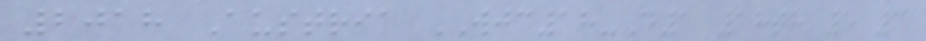2018 Austria WJC18-D1 18th 5 3
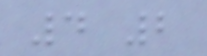4 2
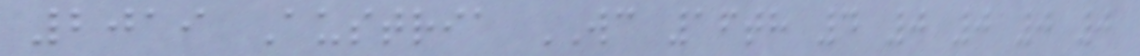2019 Austria WC 16th 4 0 0 0 0
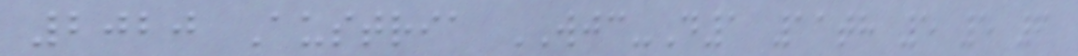2020 Austria WJC-D1 11th 5 5 6
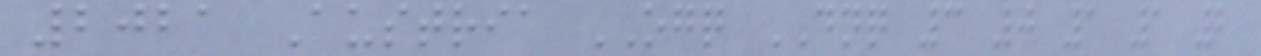2021 Austria OGQ DNQ 3 0 1 1 2
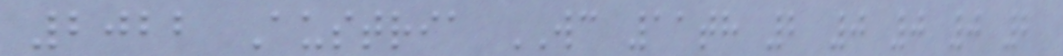2022 Austria WC 11th 2 0 0 0 2
